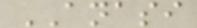ANASI
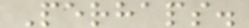Perhaps.
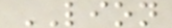LION
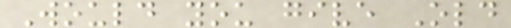Would you give Old
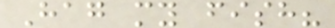Hag my fish?
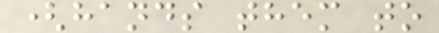(hands them to
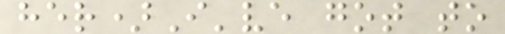her)I've got to
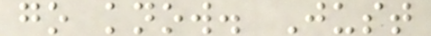go know. Just
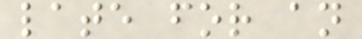late for an
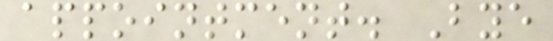appointment. Bye
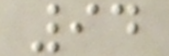94
